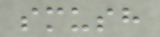smush
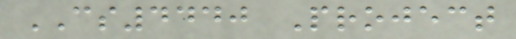CS4440 Project
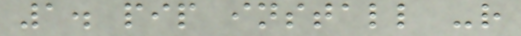1. pip install -r
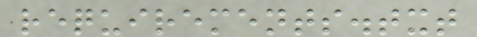requirements.txt
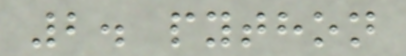2. python
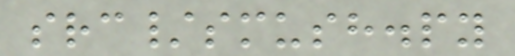src/smush.py
